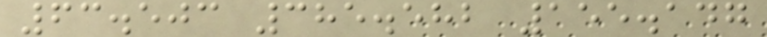63.503 385.582 155.147
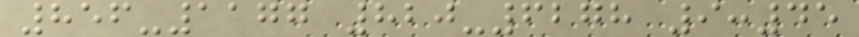856-1177 820-6278 9:45
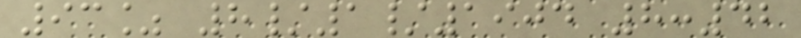93% 8/1/1904 8:42
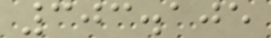303.105
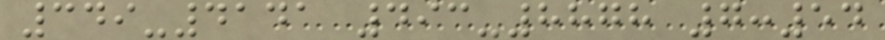349-4141 493-8878 7:54
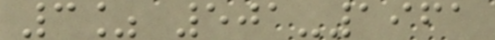3% 501-1961
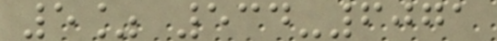5% 534-6071
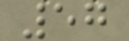57
